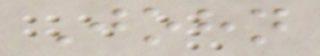John
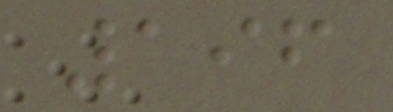196
